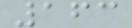163
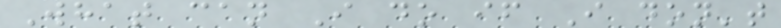What can I do if I don't
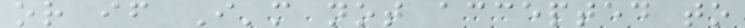or if I'm not accepted to
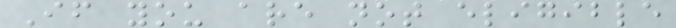If you are not eligible
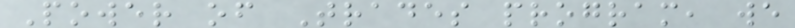Power of Trades program, we
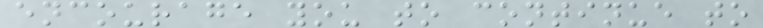encourage you to continue to
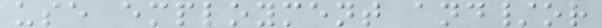use employment and/or
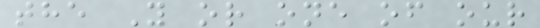the Y or one of our
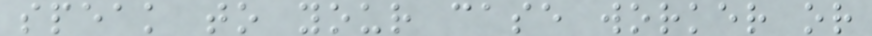speak to your case worker or
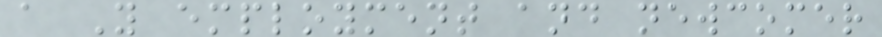a Y employment and newcomer
